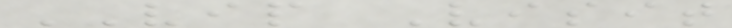VIP Visit
